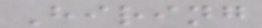Hiring
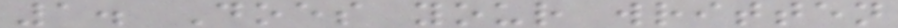1. Does your written
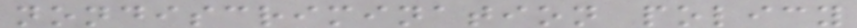nondiscrimination policy
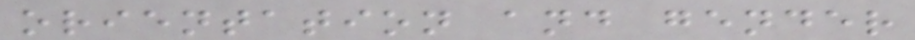orientation and gender
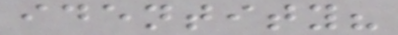identity?
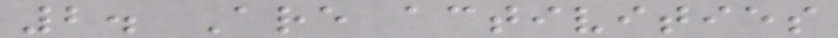2. Are activities
